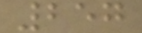257
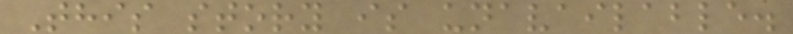This story is unavailable.
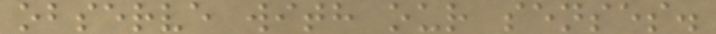observe with our senses.
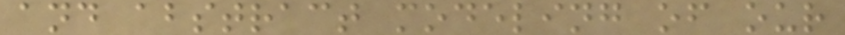and abstract modeling of our
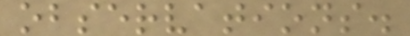observations.
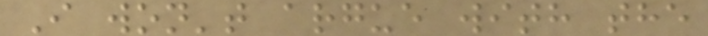I won't argue with the
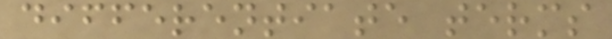differentiate terms
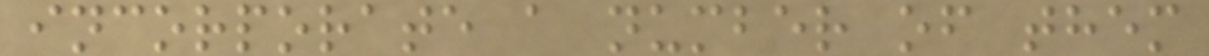incorporate a number of them
